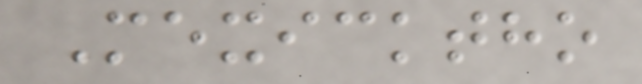Mexicktho
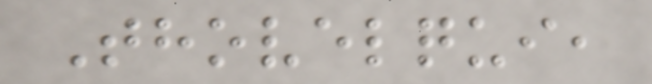Thovelqui,
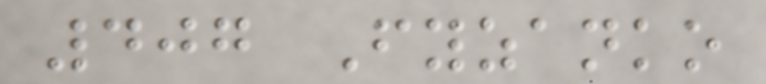407 Fyzanko
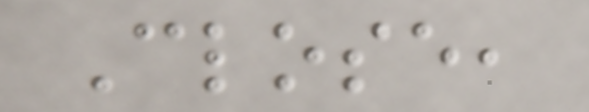Close,
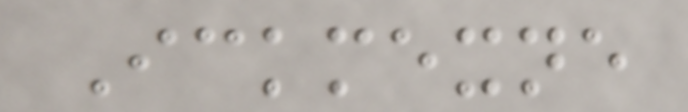Ickmexne
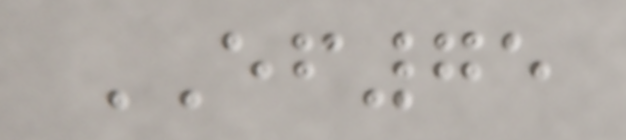EF75
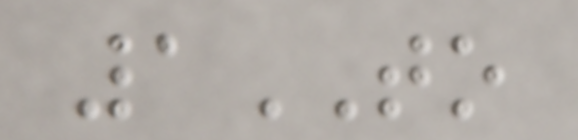1TO
